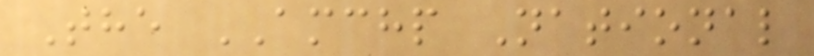The AMCHP National
